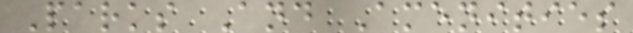Parks And Amenities
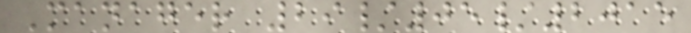Manager 29/05/2015
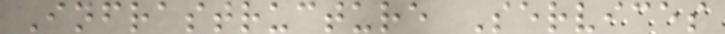Infrastructure Services
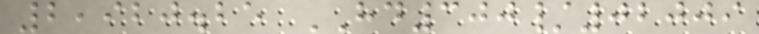2,920.25 HD300/02009
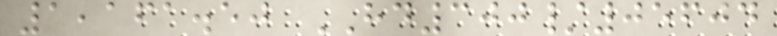1,161.50 HD300/05604
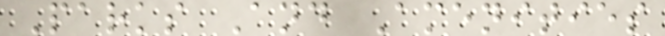Parks And Amenities
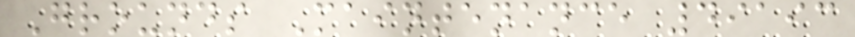Grounds Maintenance 49193
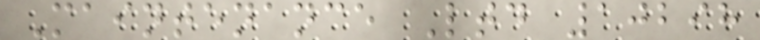Maintenance Ltd 10298
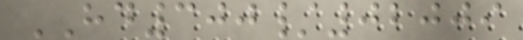HD300/02009
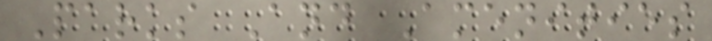Parks And Amenities
